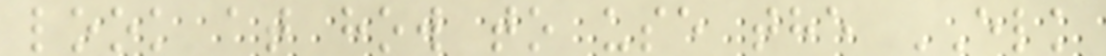look at how to use the ELK
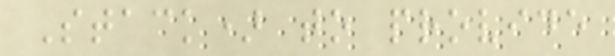Stack) to provide
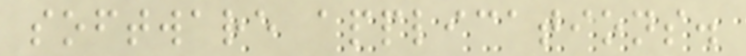software applications.
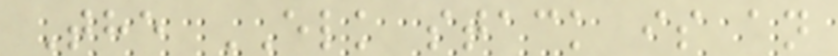The ELK stack is an
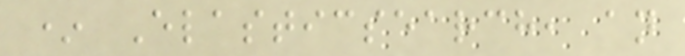* Elasticsearch, an
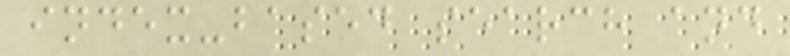index-based search and
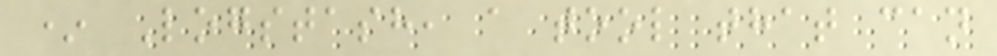* Logstash, a tool that can
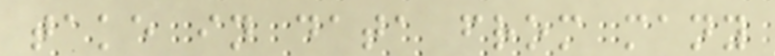take in data from many
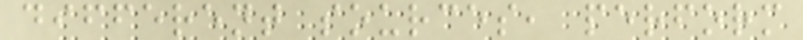different sources, perform
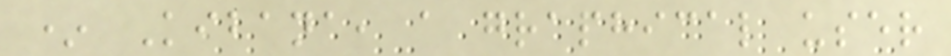* Kibana, a graphical user
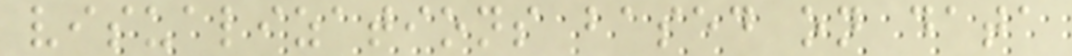visualizations based on data
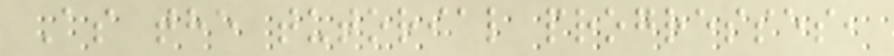As the tutorial progresses,
